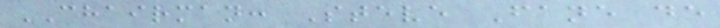CHAIRMAN: Steve Fane de
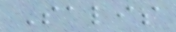Salis
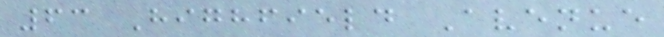63 Highfield Avenue
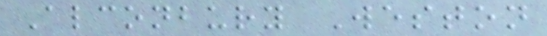Alconbury Weston
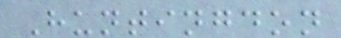Huntingdon
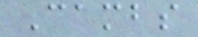Cambs
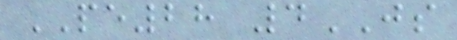PE28 4JS
